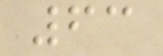63
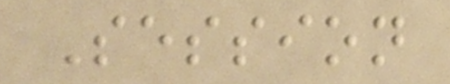Session
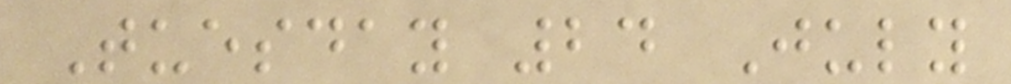Tuesday 24 July
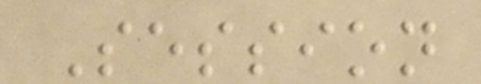Session
